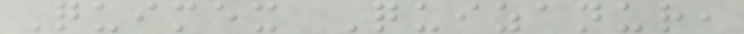Quimex Quizanur,
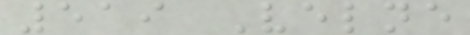519 Velne
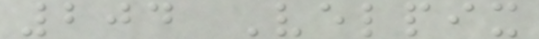204 Velpix
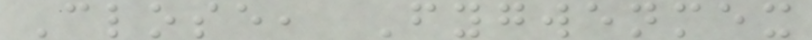Close, Fygwenmex
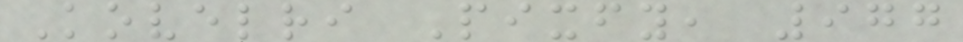Kovelri Pixfy, 977
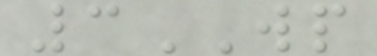3WP
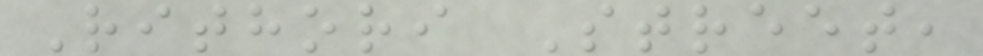Rithori Street,
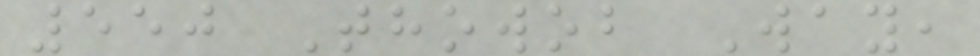550 Thowob Way,
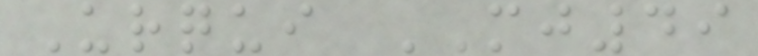Urqui MJ49
